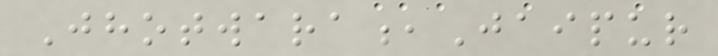Jhotwara,Jaipur
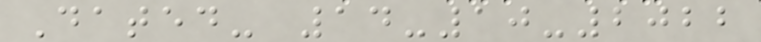Dated- 14-10-2022
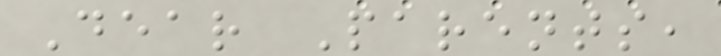Dear Parents,
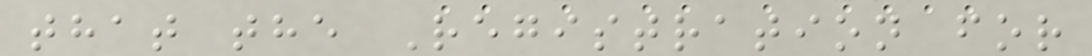that the Registration for
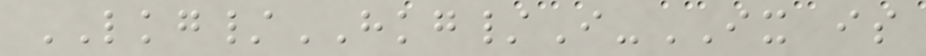LKG/HKG/I-IX is
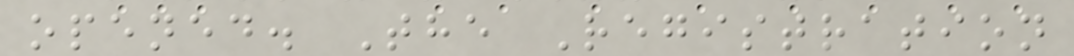opened. The Registration
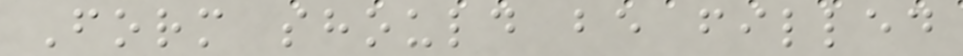Form should be filled
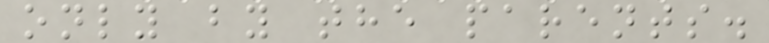only by the parents.
